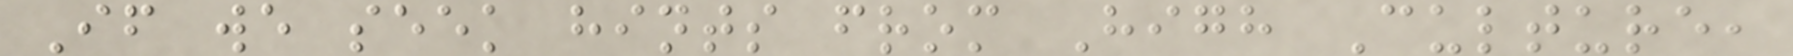If we seek hints from High Culture,
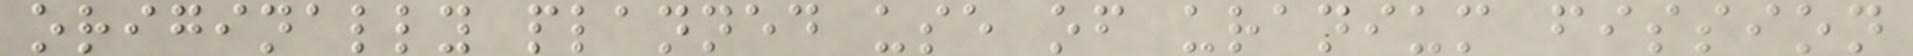originally planned use of uranium fission
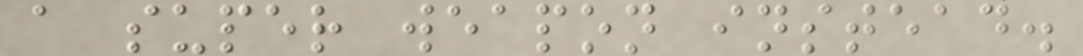a super weapon instead.
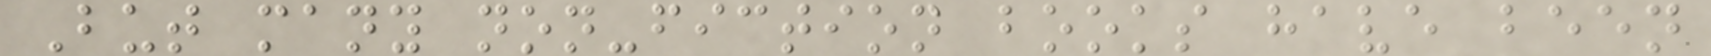But many non-fiction books have been
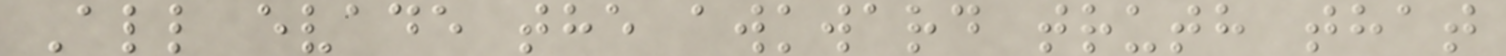All evade the awkward truth that
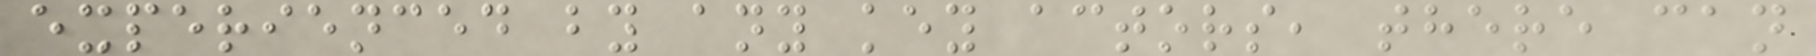experienced by any key actors, there can
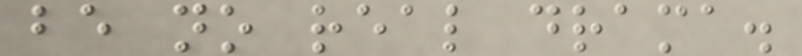be no real drama.
